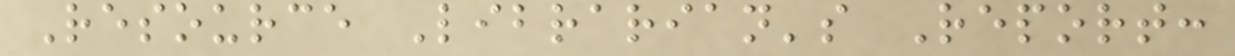Resource Librarian's Report:
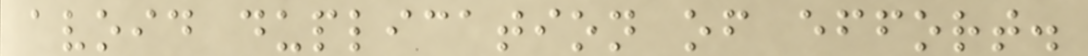avoid duplication of effort.
